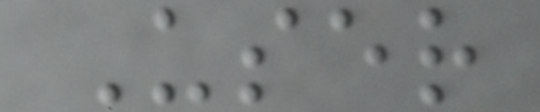User
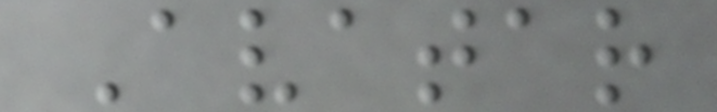Avatar
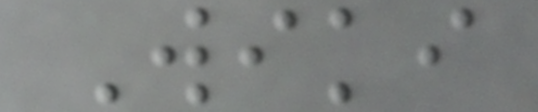Wiki
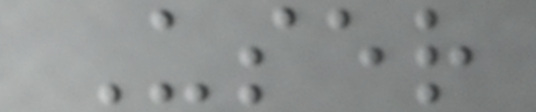User
